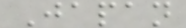Japan
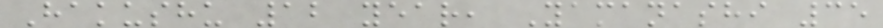Hakushu 12 year, Yamanashi 35
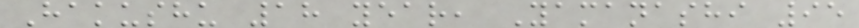Hakushu 18 year, Yamanashi 95
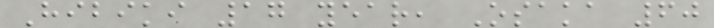Hibiki 17 year, Osaka 60
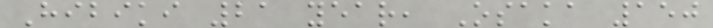Hibiki 21 year, Osaka 150
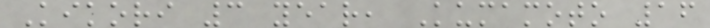Kikori 3 year, Kumamoto 16
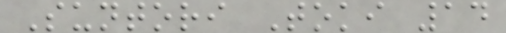Suntori Toki 14
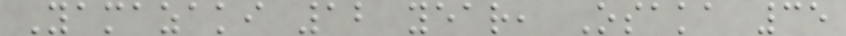Yamazaki 12 year, Osaka 35
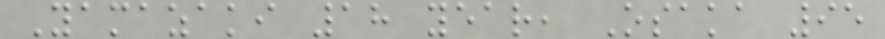Yamazaki 18 year, Osaka 95
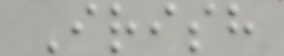Irish
